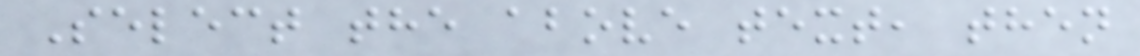Select the above text, then
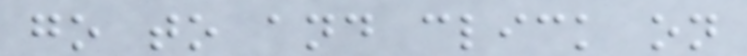go to and click on
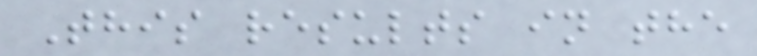This results in the
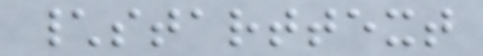\starttext
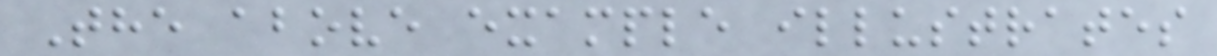The above example illustrates
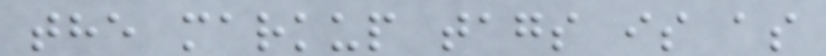the markup tags is as
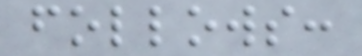follows:
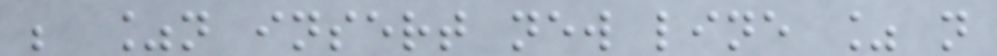; %n insert new line % n
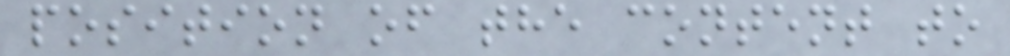position of the content to
